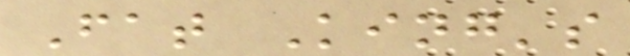Fat King's
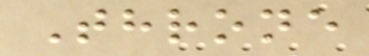Throne
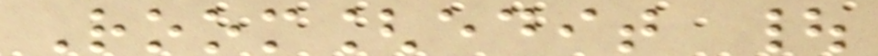Room[edit |
